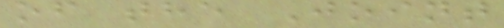of the Joint
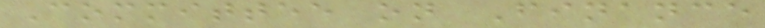Committee on Finance
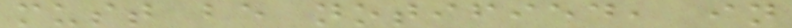must be notified, in
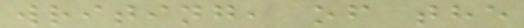writing, of the
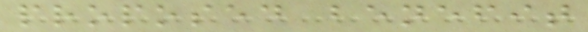proposed benefit
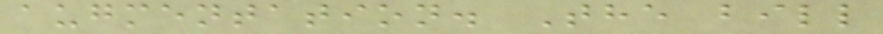augmentation. The bill
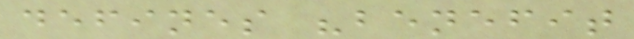defines "benefit
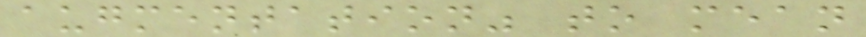augmentation" to mean
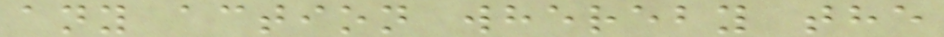any action whereby the
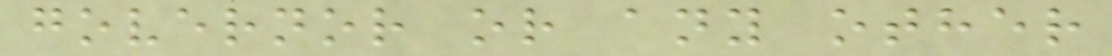governor or any other
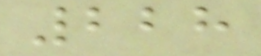228
